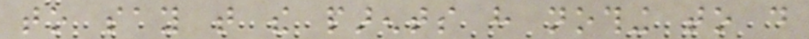to say that the parents have nothing to do
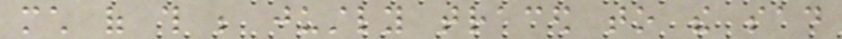much of this be justly traced to the sad
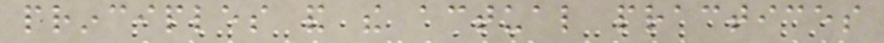principles and the actual practices
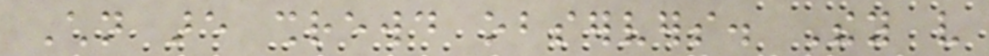Children are shrewd observers. They very
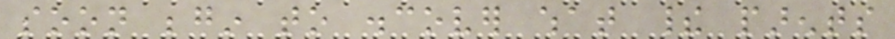soon begin to discover what their parents
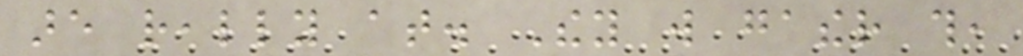are really at. They will gather this,
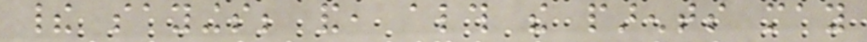their sayings; and, although the parents may
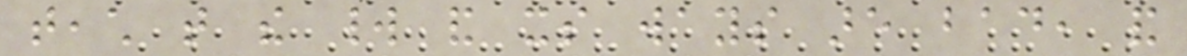teach that the world and its ways are bad, and
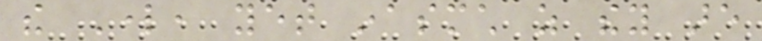the Lord, yet inasmuch as they are
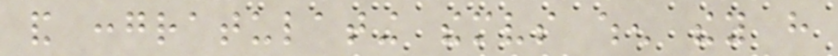and congratulating themselves when they have
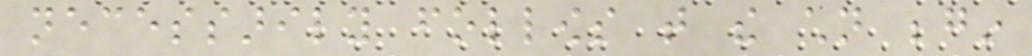necessarily follows that the children begin
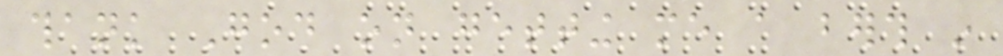thank God on getting me a berth in
